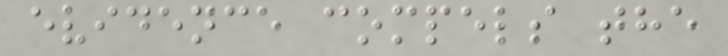evidence compels the
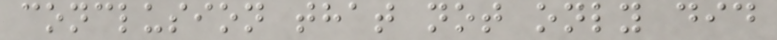conclusion that not only did
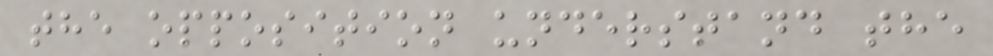the opposition understand the
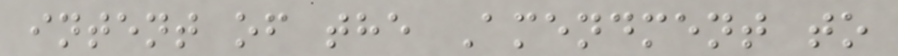intent of the Amendment to
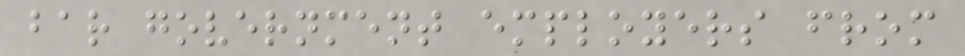bar government employers from
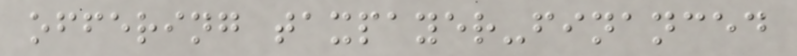offering taxpayer-financed
